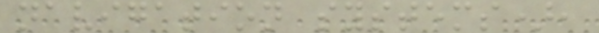navigation systems),
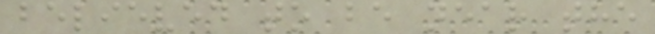believed to be near the
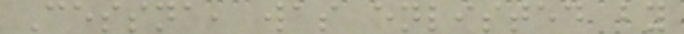Cessna, was enlisted by
